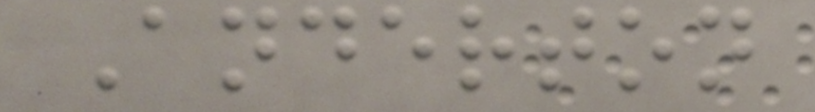Anderton
